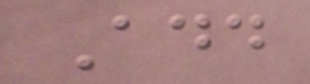Add
